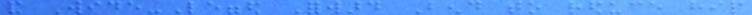and Wide-Legged Forward Bend to reduce hip
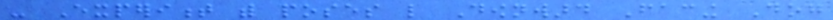- Experiment with poses like Downward Facing Dog
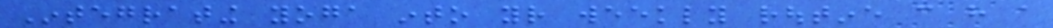Integrating yoga into your weekly routine can have a
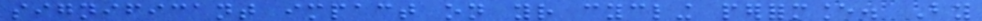significant impact on your cycling performance. By
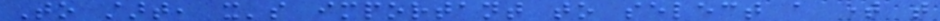To start, it's important to select a time that
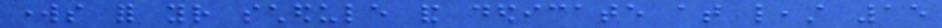works for your schedule and dedicate at least 15
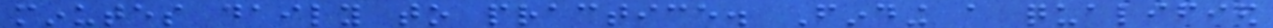minutes daily to practice. Finding a qualified
